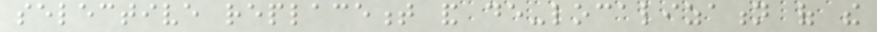selective replacement and de-localization of the
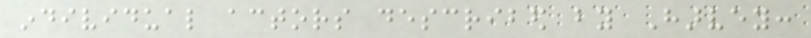individual actors described by Harvey:
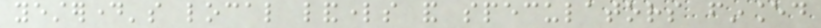yesterday's local landlords and speculators financed
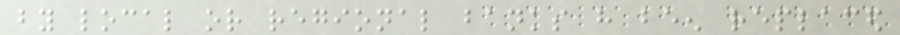by local or regional banks have been replaced
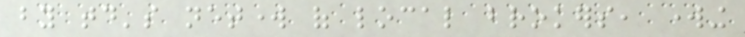by today's network of local brokers, working
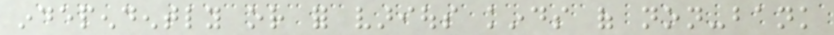independently or for various kinds of non-bank
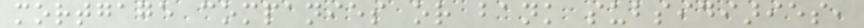mortgage companies or bank subsidiaries,
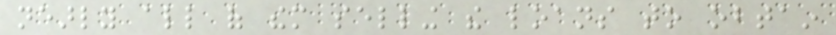nearly all of them selling the loans to obtain
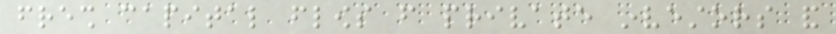fresh capital flows from private investors and
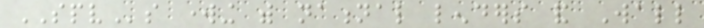SPVs working with national lenders and Wall
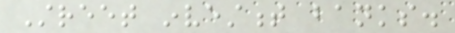Street investment banks.
